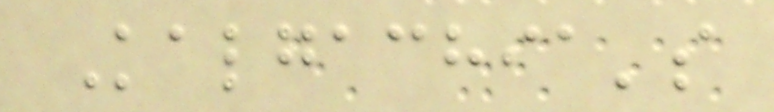Kalgachia's
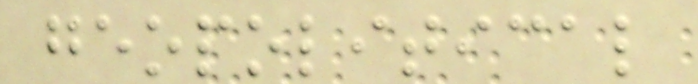geopolitical
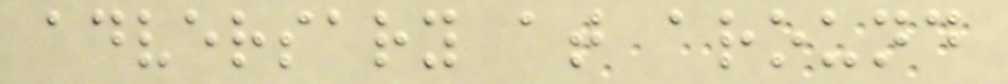adversary at around
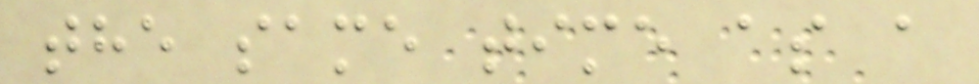the same time as a
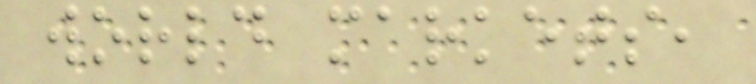world markets,
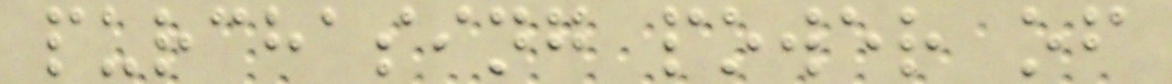purchasing power of
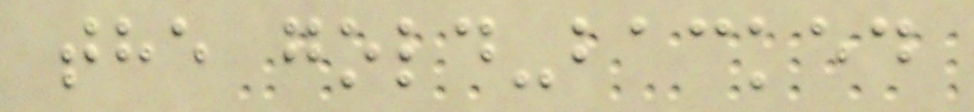the gold-backed
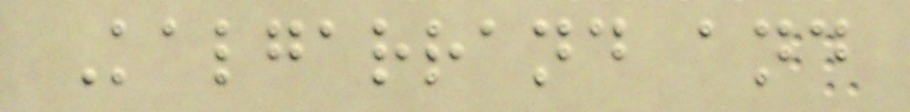Kalgarrand and
